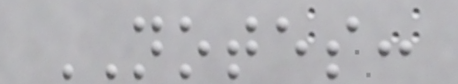NOTES:
